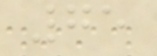75
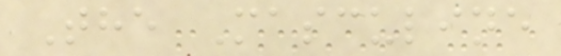The Masculine
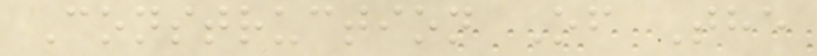Construction Of The
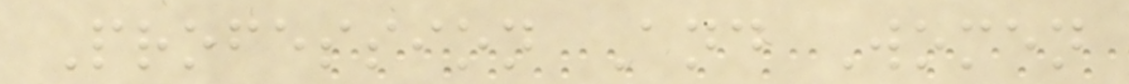Profession And Women
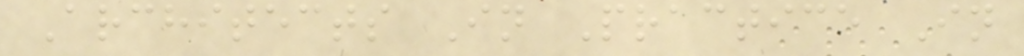Architects In Practice In
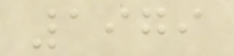1979
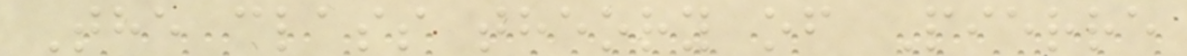The class theory of Pierre
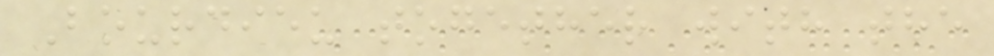Bourdieu together with the
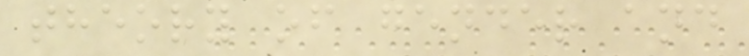theory of gender and
